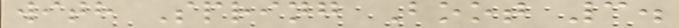with Spring Boot 3.
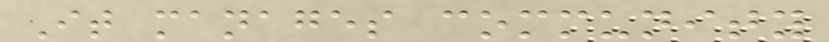It manages community
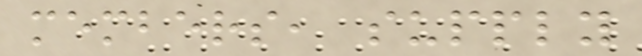members, supply
